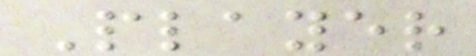Player
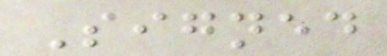Signed
